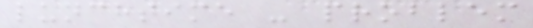lunchtime - problem
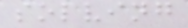solving
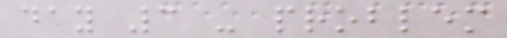day 3 - problem
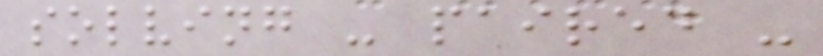solving - paired -
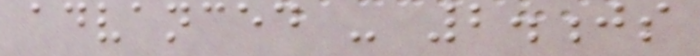advanced - 2.js
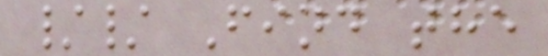// Find the
